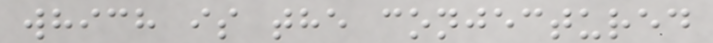which is the conjectured
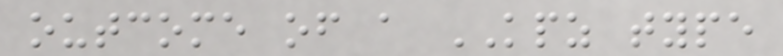outcome of a KPZ type
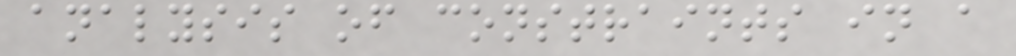analysis of constraints in a
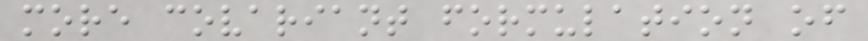more covariant formulation of
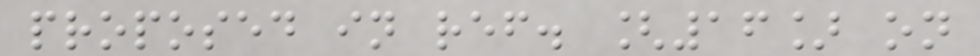proposed in ref. [16] on
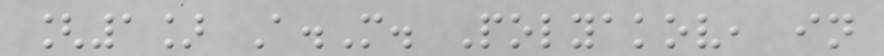[1] A.M. Polyakov, in
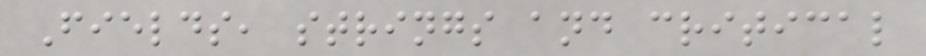Fields, strings and critical
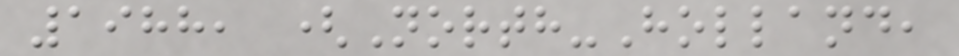1988, (North-Holland,
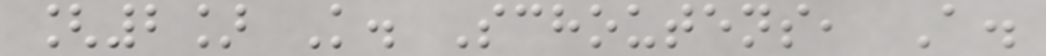[2] K. Schoutens, A.
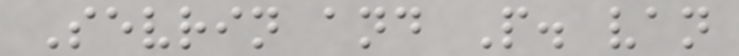Sevrin and P. van
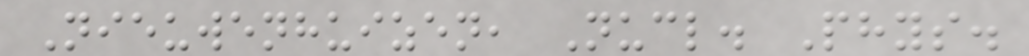Nieuwenhuizen, Nucl. Phys.
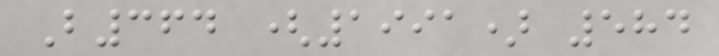B364 (1991) 584
